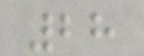28
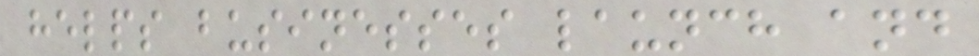helps businesses launch and
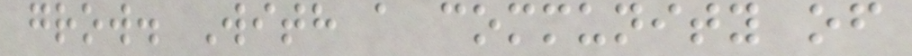grow. With a community of
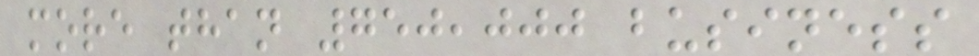more than 750,000 business
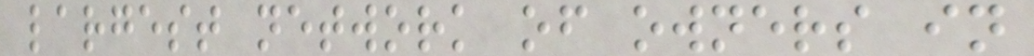largest network of owners in
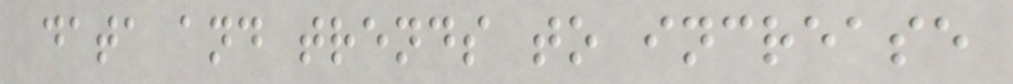data and trends to increase
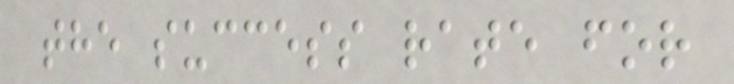the success rate for
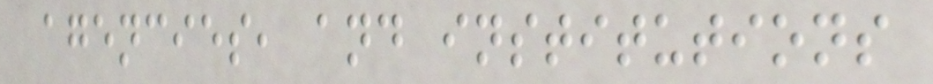agencies, and institutions
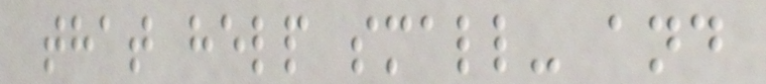that help small- and
